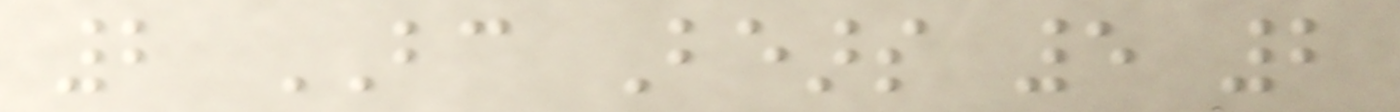2 BC Bears 5 2
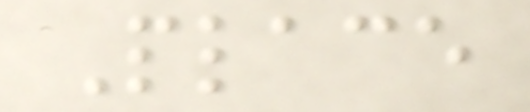Place
